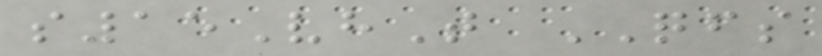s15VhT QFS
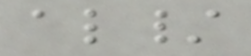al/
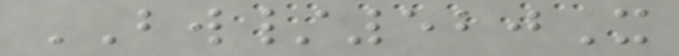BW/520X
